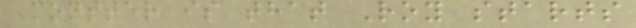Monster is that Roy starts
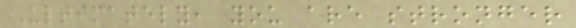Ultimately, you are stronger
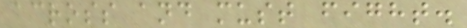across and must fight.
